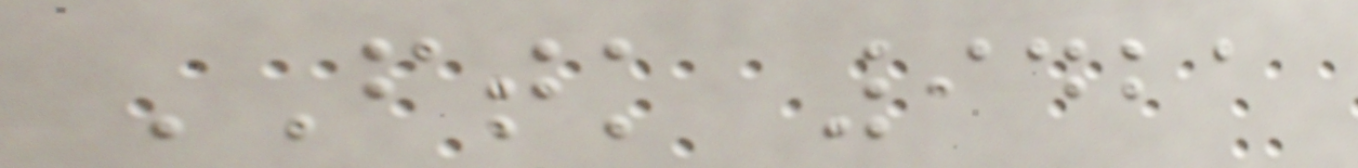FTK 9421
